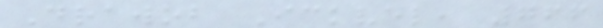Drawob Ickvel, 766
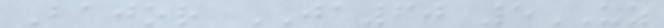Bajor JA60 5UZ
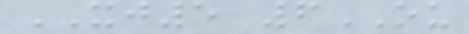XJ5 6OU
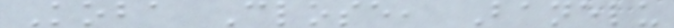Koba Close, Banelu
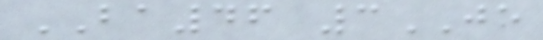BA46 3JE
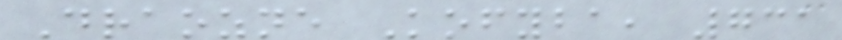Draozne Kofyba, 731
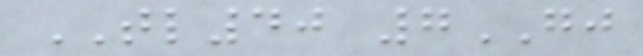TL40 7GJ
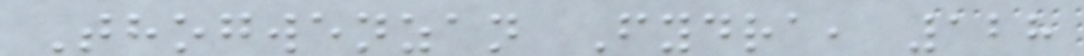Thogwenzan Fydra, 128
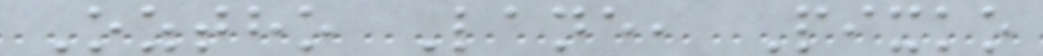Oztho Lane, Pixko
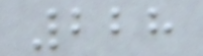228
